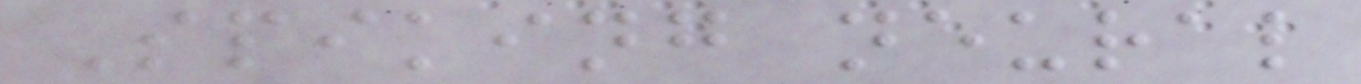Spiking neural
